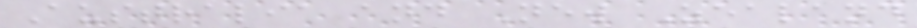Australia and New Zealand
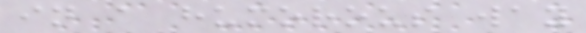in a humorous way
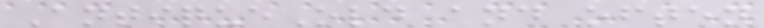AntiqueOld and often
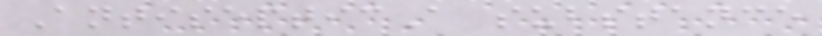AntisepticA substance
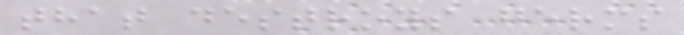that destroys germs
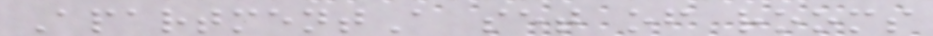ApartmentA set of rooms
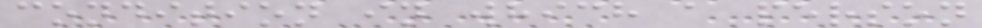condition in which a person
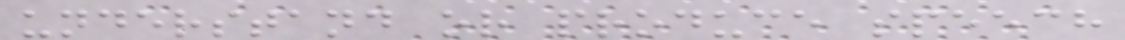understand or produce speech
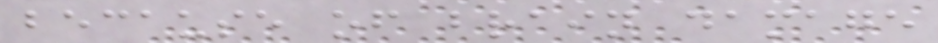because of brain damage
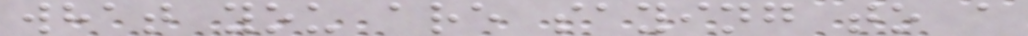what you are saying to a
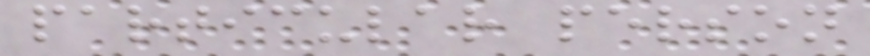particular person
